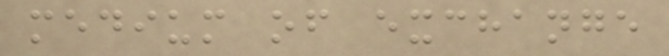medium of exchange
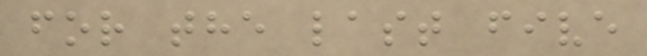for the last five
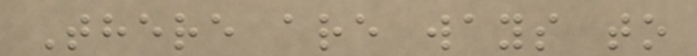There are ways to
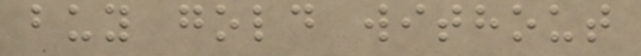buy gold without
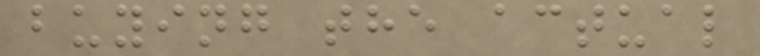buying the actual
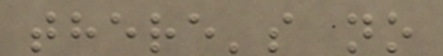there's no
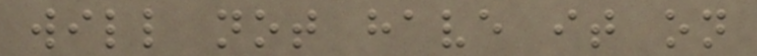will not have it on
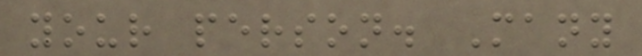your person. Many
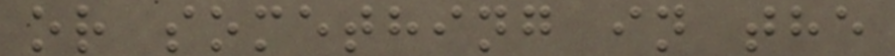or something in the
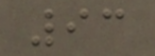93
